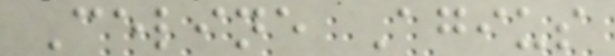Celine Agius
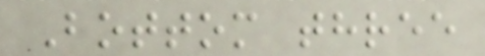Bottom three
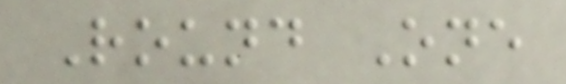Round One
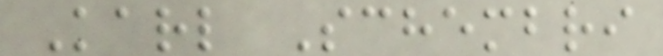Karl Schembri
